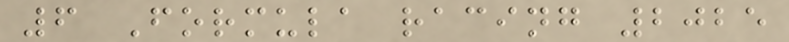6 Formula racing 2025
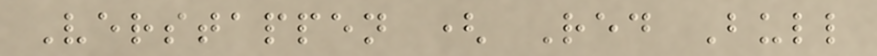Verstappen ( Red Bull
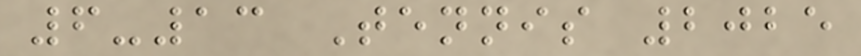6-13 Tennis 2025
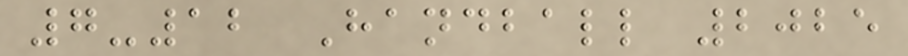7-12 Handball 2025
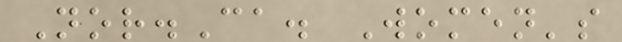Nor.Ca. Women's
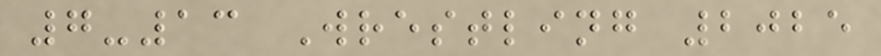7-13 Wrestling 2025
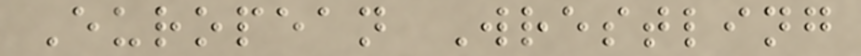European Wrestling
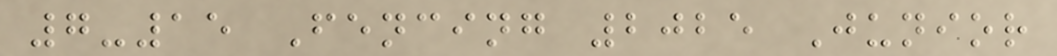7-15 Fencing 2025 Junior
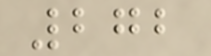272
